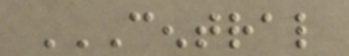CENTRAL
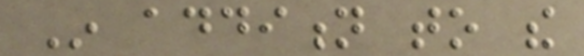In addition to the
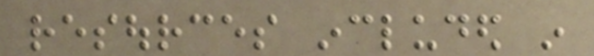resources included in
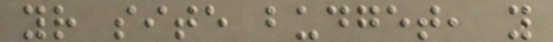your site budget, you
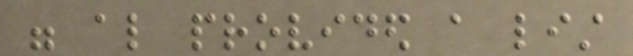were also provided a list
